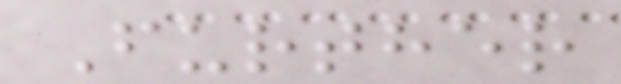Further
